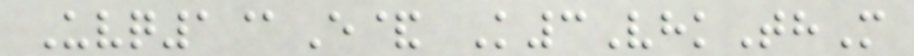Uvq1@E& K3VhkThM
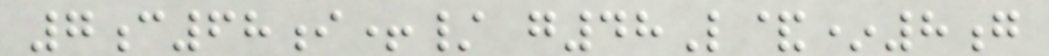7c68i+/ g48L&*8g
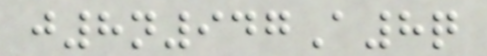j8n947A8q
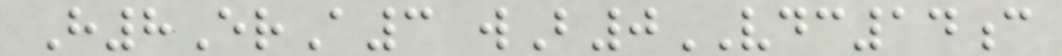H8ErA3 wB0VDC14c
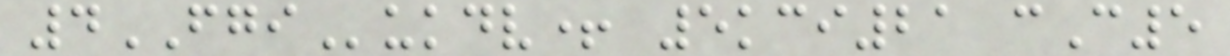4FGIukdv+ 5kci21 cC5
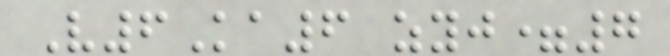V6Ka6 zyj=7
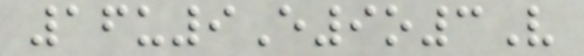16u9E9o3V
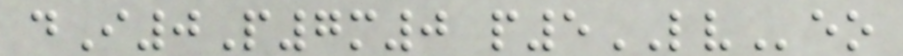dI0P7m0 p5LVeo
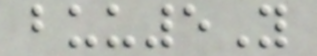buu5Y
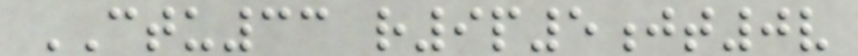CTU33 r9p5jt0v
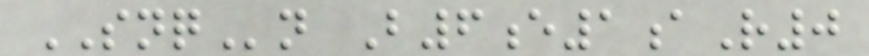SNQn B6e1aR0
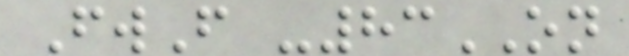FwF -83ON
